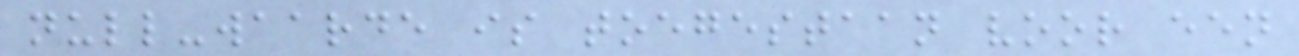null-waarde is toegestaan voor een
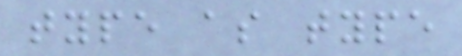type as type
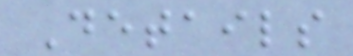Details
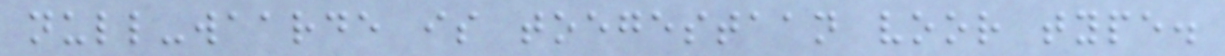null-waarde is toegestaan voor type.
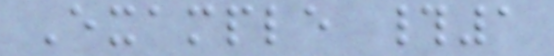Example #1
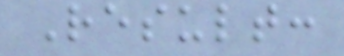Result:
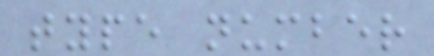type number
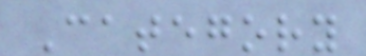Category
